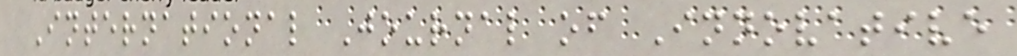International Journal of Innovative
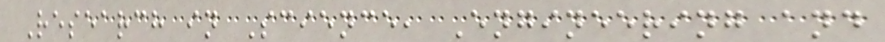Research in Science, Engineering and
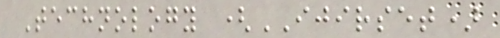Technology (IJIRSET)
